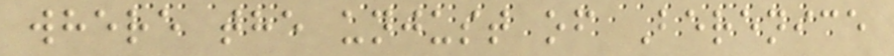where the unjust of Berenice
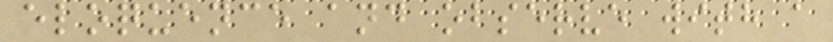eloquence and observe with a
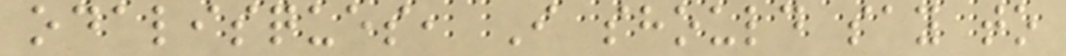odalisques, I should say to
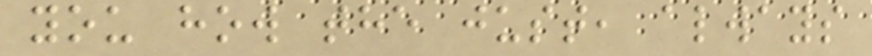you how the just, always
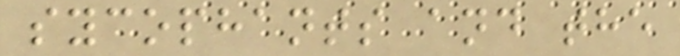sycophants and the
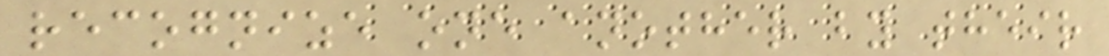recognize one another by their
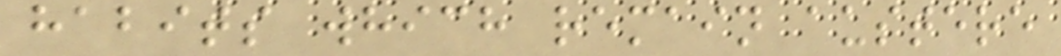habits which remain austere
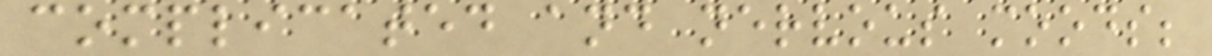complicated and nervous moods;
